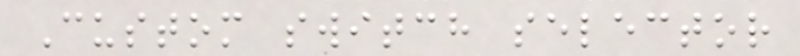Custom switch selector
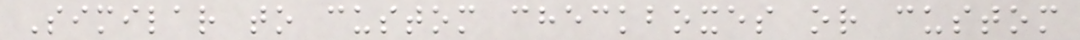Similar to custom checkboxes or custom
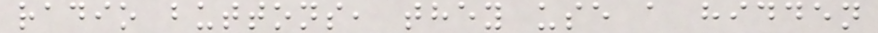radio buttons, they use a hidden
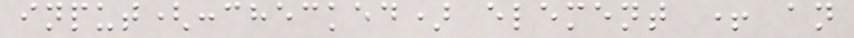input(:checked) element + an
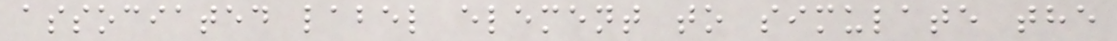associated label element to simulate the
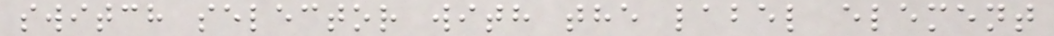switch selector with the label element
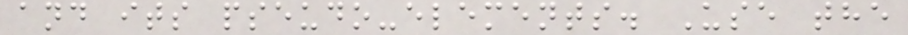and its pseudo-elements. Use the
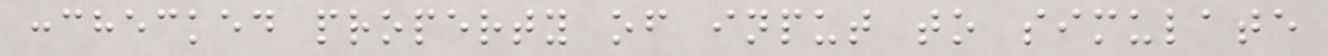:checked property of input to simulate
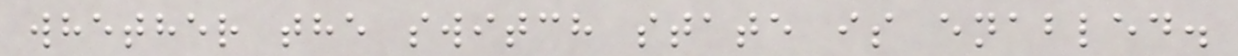whether the switch state is enabled.
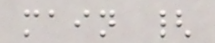main {
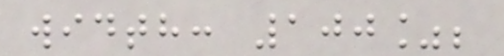width: 100%;
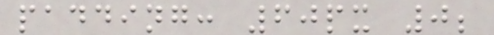padding: 60px 0;
